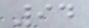94
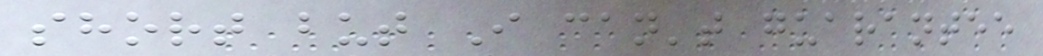short but I can't guarantee
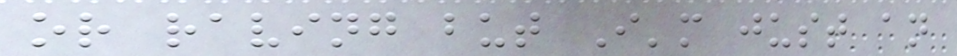or raving but I'm just an
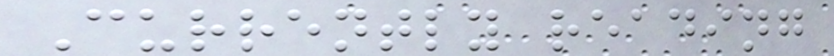Currently reading
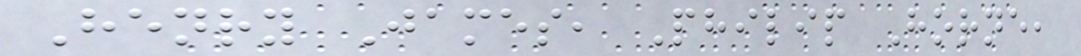Henry James, Philip Horne,
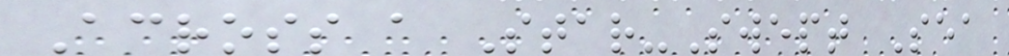Across a Star-Swept Sea
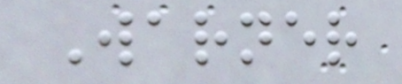Warner
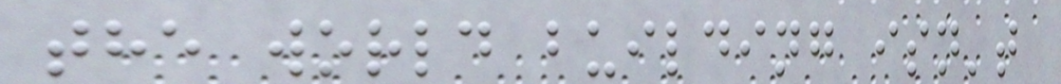the world building isn't
